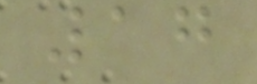17
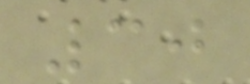30
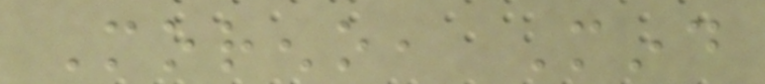Moreno, Mind
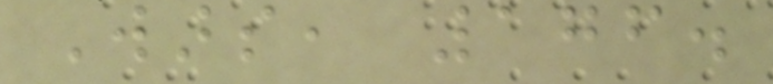Wars, 176.
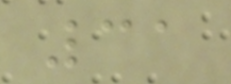31
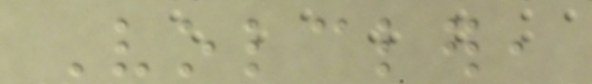Volcler,
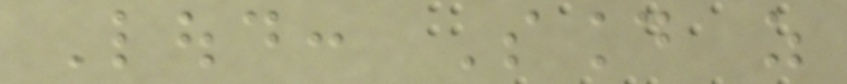Loud: Sound as
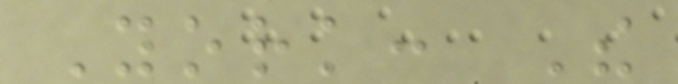York: The
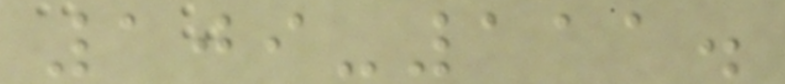109-111.
